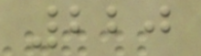220
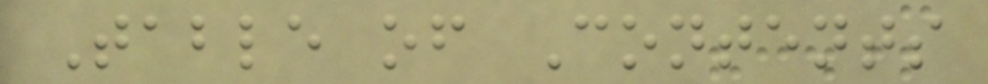Table of Contents
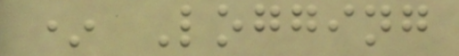* Logging
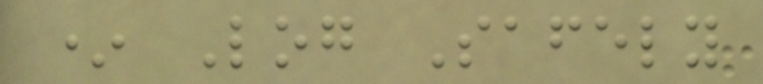* Log Safely
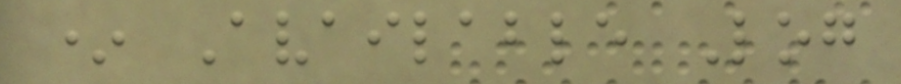* Available Log
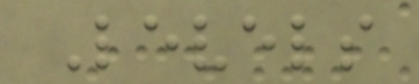Levels
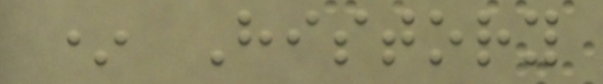* History
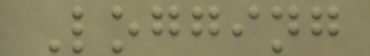Logging
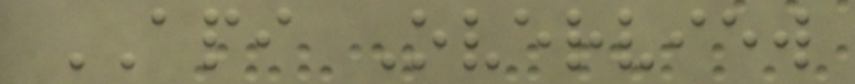API Overview
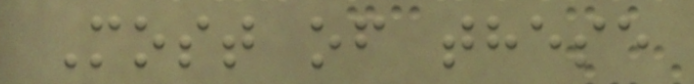Most of these
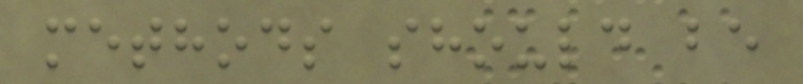methods should be
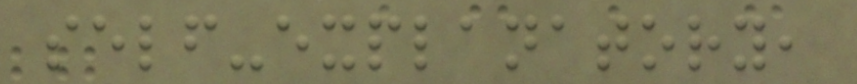self-explanatory,
